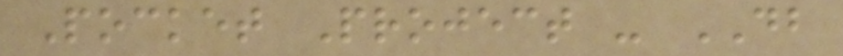Pocket Project - DB
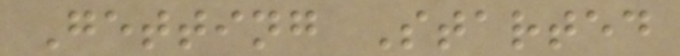Getting Started
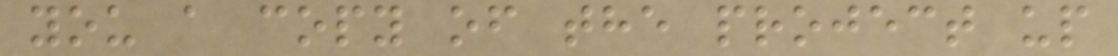you a copy of the project up
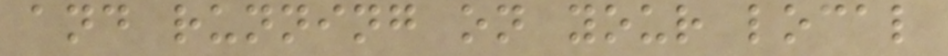and running on your local
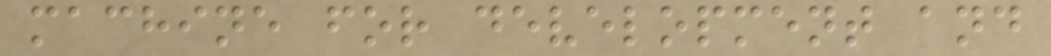machine for development and
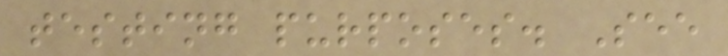testing purposes. See
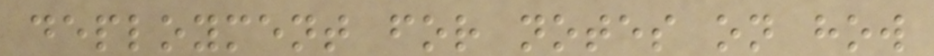deployment for notes on how
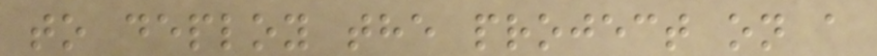to deploy the project on a
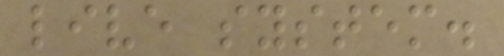live system.
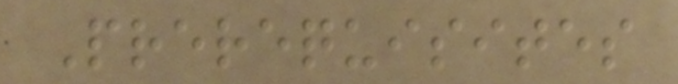Prerequisites
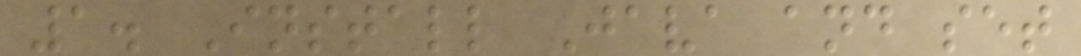1. Install Java and set
